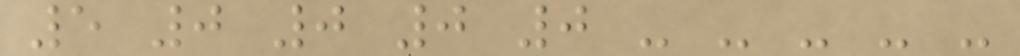5 0 0 0 0 - - - - -
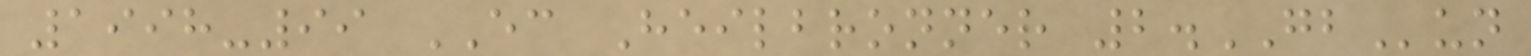1998-99 EC Heilbronner 2.GBun
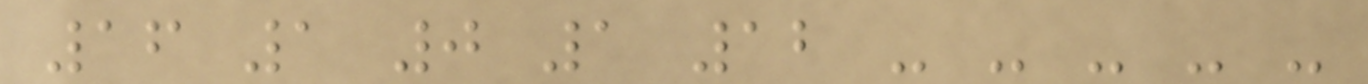16 1 0 1 12 - - - - -
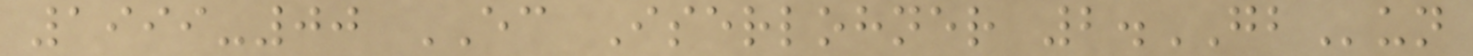1999-00 EC Iserlohner 2.GBun
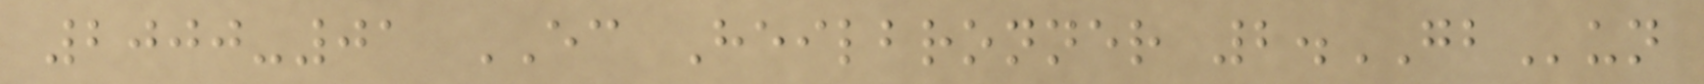2000-01 EC Heilbronner 2.GBun
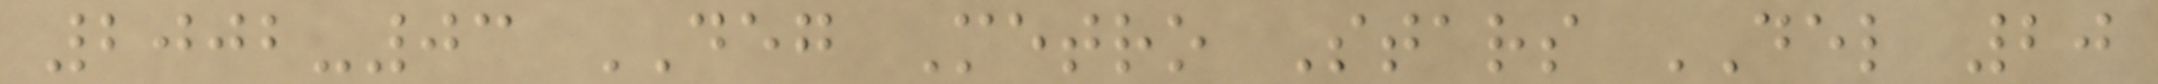2002-03 DEG Metro Stars DEL 20
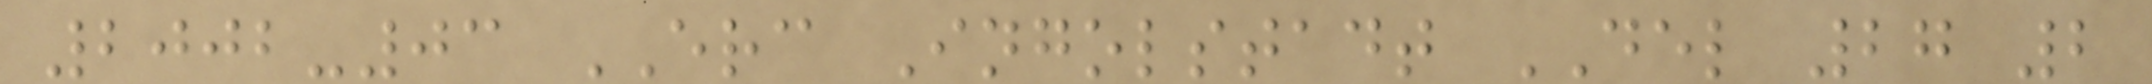2002-03 ERC Ingolstadt DEL 27 2
